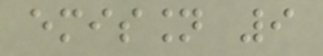emission 9
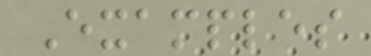Examples
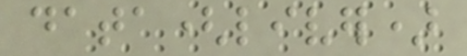data(liver)
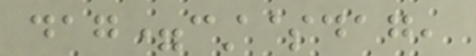dag=cst$dag,
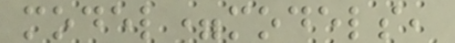model=models,
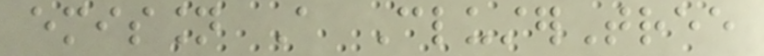emission A ClusterTree
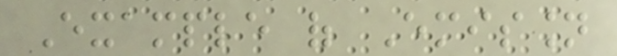Example of Emission
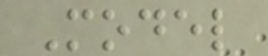Model
